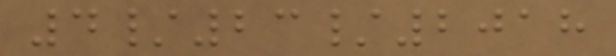4/23/2018
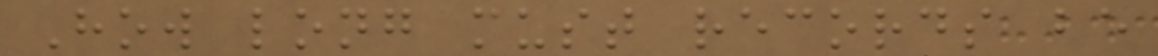How long must records be
